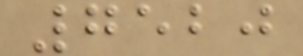7520
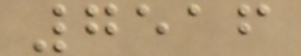7516
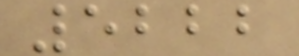5222
